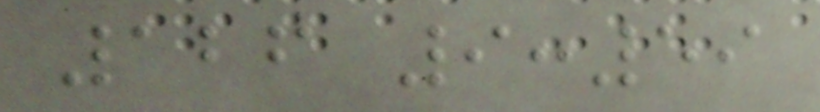126 9:59
